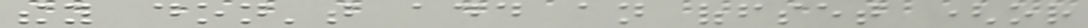they don't add an offset (or
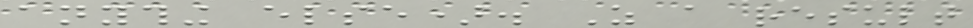anything else). As a result
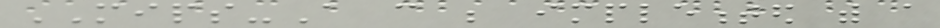MIPS-A can be implemented with a
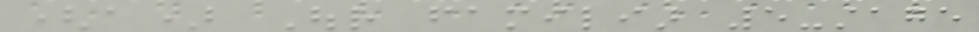(a) Our familiar 5-stage
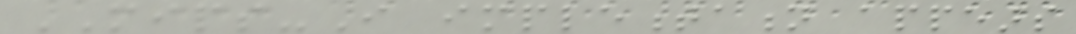MIPS-I implementation appears
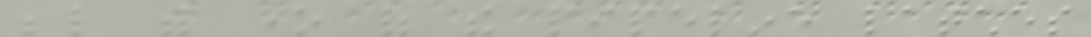below with one of the pipeline latches
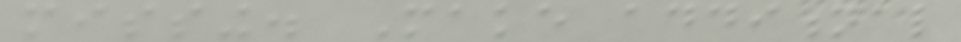missing. Make additional
